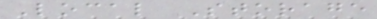Local Storage
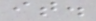it.
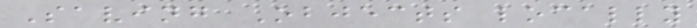Saving Objects locally
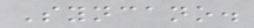Syncano.
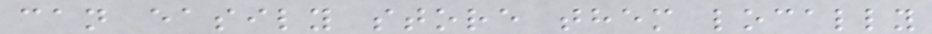can easily store them locally
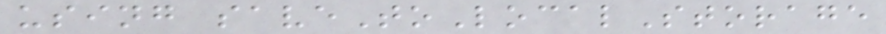using saveToLocalStorage
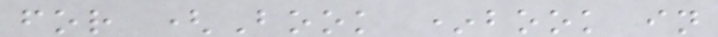for (Book *book in
